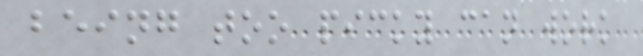being too picky can work
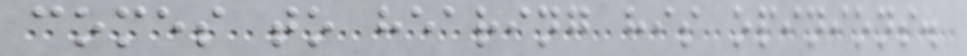comes to hearing his opinions.
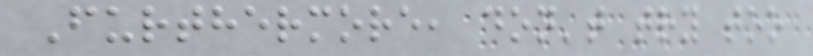Furthermore, don't try too
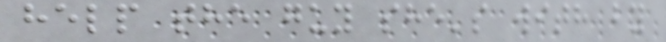help the guy she's with by
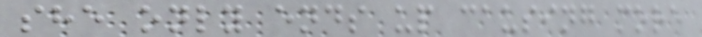she only ends up causing more
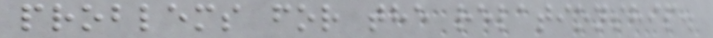problems for the relationship.
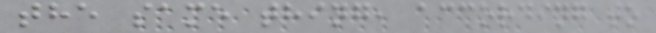the same thing, according to
